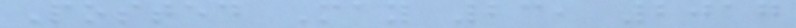Posted May 23, 2017
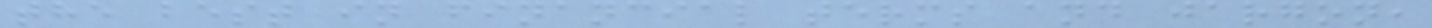the best in financial terms and jargon,
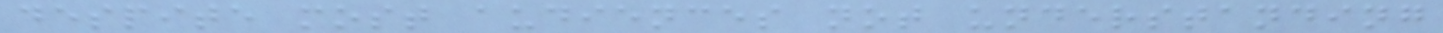despite most audiences not understanding
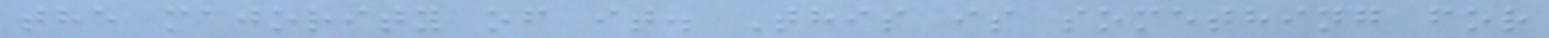the majority of it. This is something for
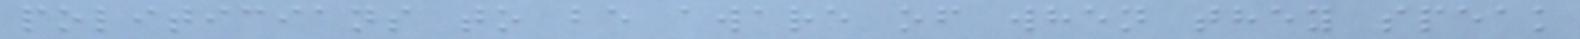politicians to be aware of when they speak
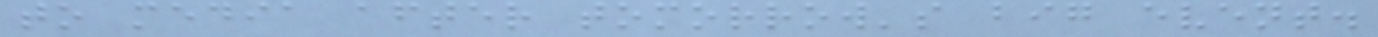to media after tomorrow's big event.
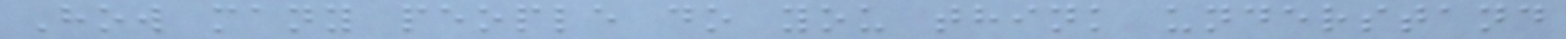How many people do you think understand
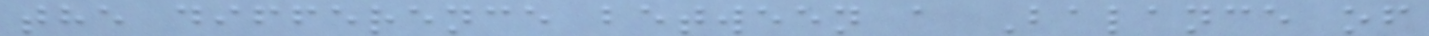the difference between a Balance of
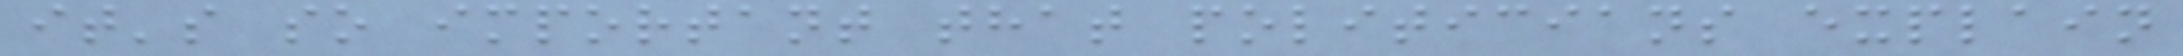it's so important that politicians explain
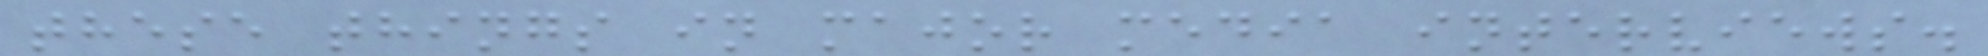these things in major media interviews.
